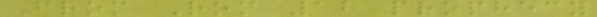From Rom 12 prophecy
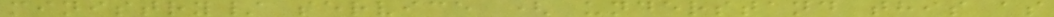ministry/ service ( understand this as
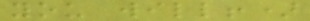you will!)
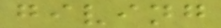giving
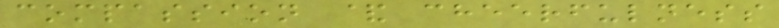compassion & cheerfulness
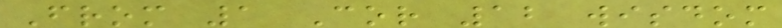From 1 Cor 12 wisdom
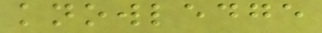knowledge
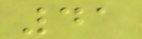41
